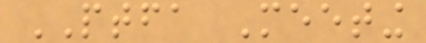PTFA Meeting
